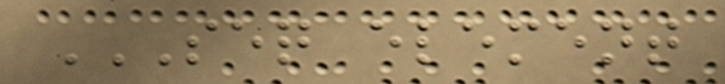SEQ ELEMENT
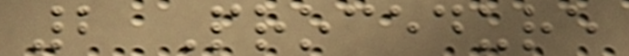2 Procedure
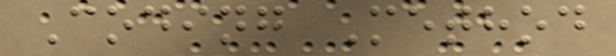Coding Method
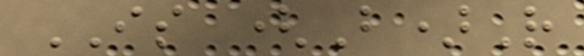IS (B)R
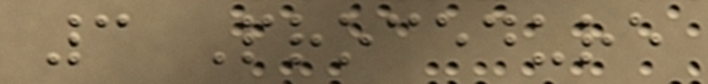3 Procedure
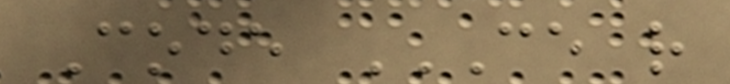Code CE R
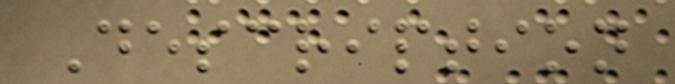Description
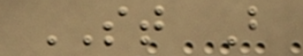ST B
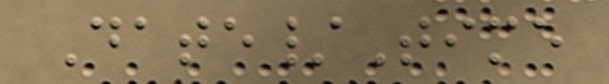Date/Time
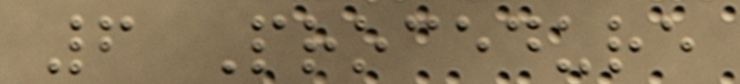6 Procedure
